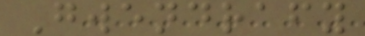Gwendrafy
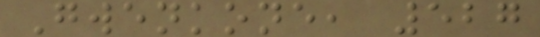Gwenkone, 527
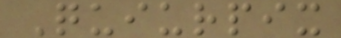Quiurpix
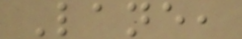Lane,
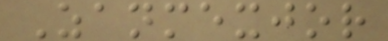Zanmexjor
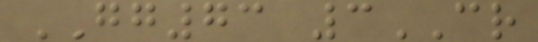GG73 3CR
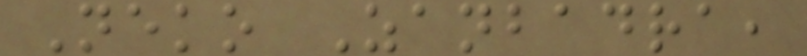Neko Zanbadra,
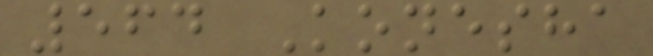564 Konesha
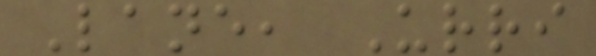Lane, Urri
